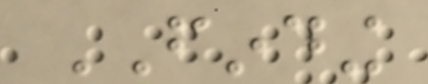FINDING
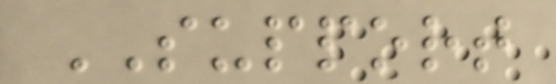SUPPORT
